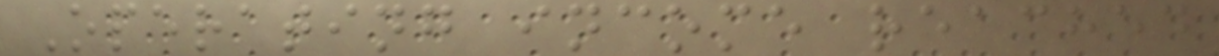Operating income reached
